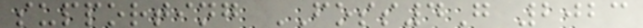supporting FOSS4G 2023
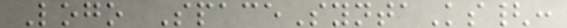Logo SpaceSyntaKs{:
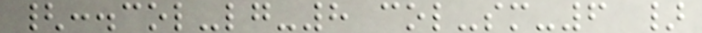{:.col-lg-8 col-sm-6 }
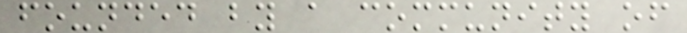founded by a community of
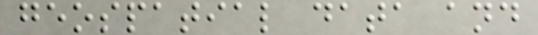geospatial data and
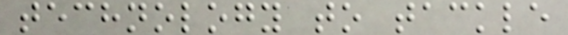technology to tackle
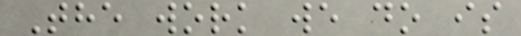The work we do is
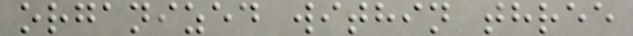organized within three
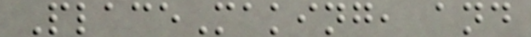PlaceMaking, and
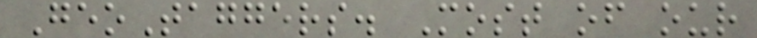GeoTaggers. Most of our
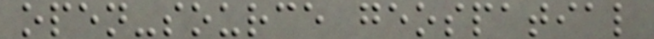open-source geospatial
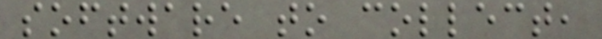software to collect,
